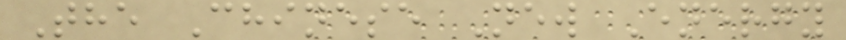The Chinese New Energy
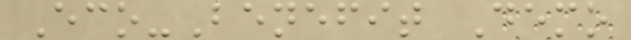Eco-Benefit Demo
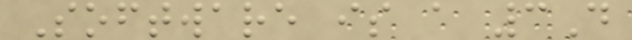Software is a 3D
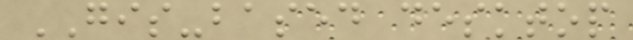GIS-based desktop
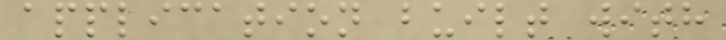application built with
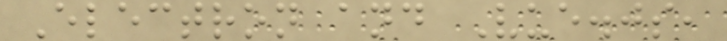Electron and Vue.js,
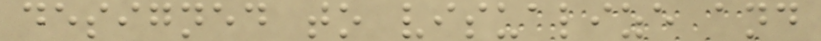designed to visualize and
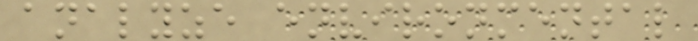analyze environmental
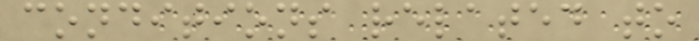conditions related to
